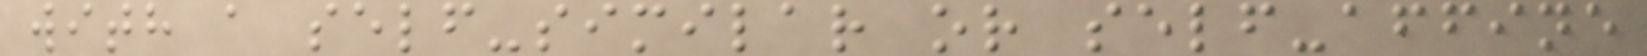with a self-similar or self-affine
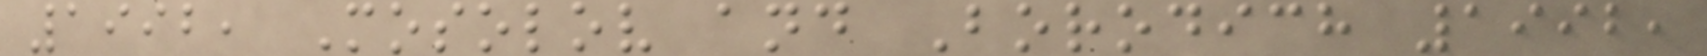1992, Mosolov and Borodich 1992,
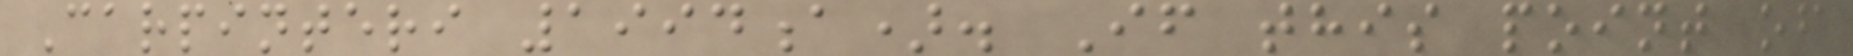Carpinteri 1994a). If this point of
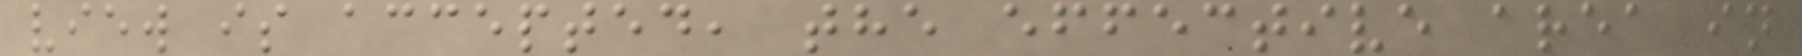view is accepted, the effective area in
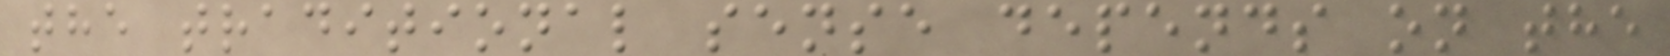the traditional sense depends on the
